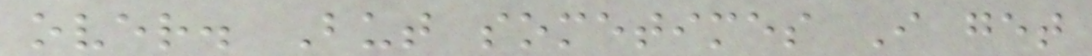over. But sometimes I get
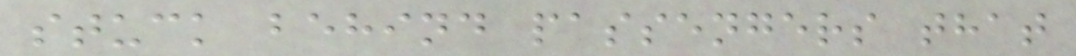stuck behind passengers that
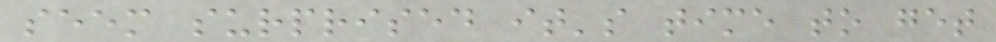seem surprised it's time to get
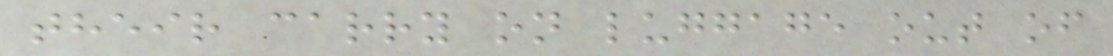their carry on luggage out of
